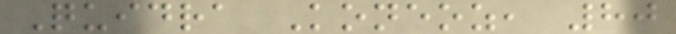Quidra Koneoz, 80
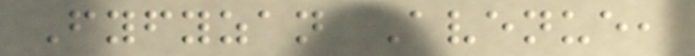Fyfyzan Avenue,
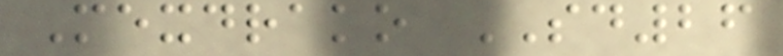Mexdrako SD26
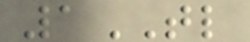1TL
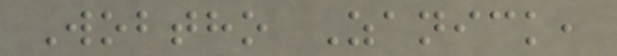Wobtho Zanick,
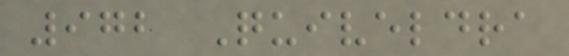972 Quiveldra
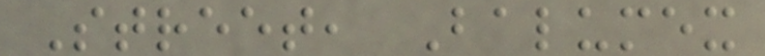Street, Balumex
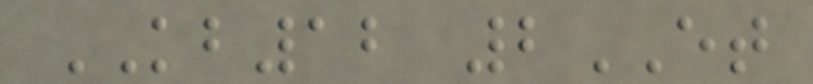KB12 2ET
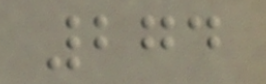274
